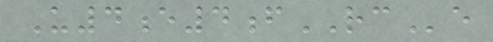U4e4fRCe
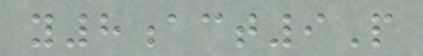y8act9P
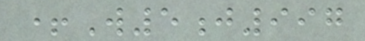+W5j997
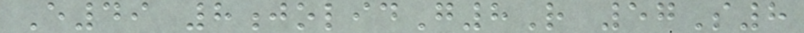E49 8jolidG8R 57S8
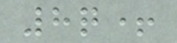8q+
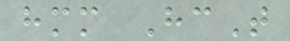hmm HcT
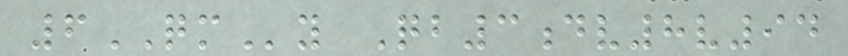6QMy Qb3dv8v94
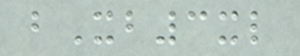bXb3xl
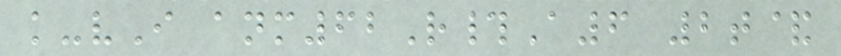k-vI anm62R#A6 2t&
